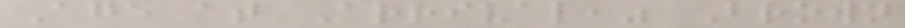Age at Arrival," Brown
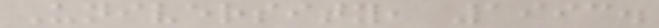University, 1993.
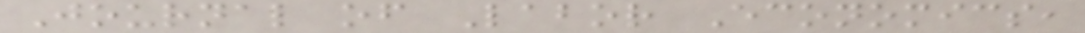Journal of Labor Economics,
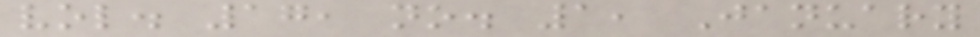vol. 17, no. 1, January
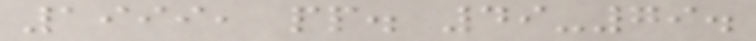1999, pp. 49-79.
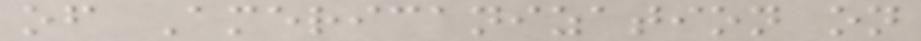of Americanization on
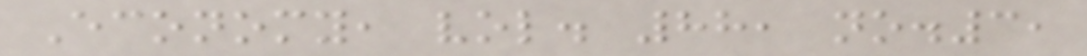Economy, vol. 88, no.3,
